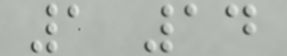1 14
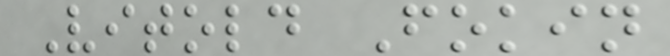Vitold Fokin
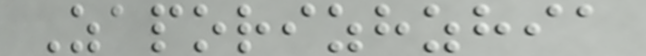Zaporizhzhia
